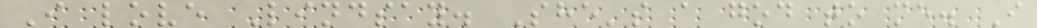I love Lindsay. She's a god to me. I
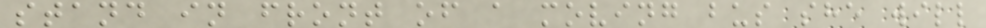stand in front of a moving bus she will
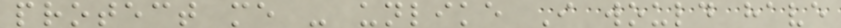protect me - unlike I would have
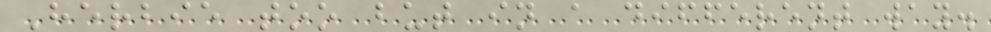Herbie too but in a different way.
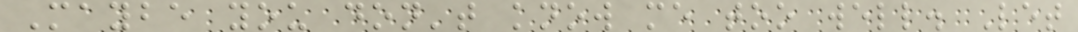Maybe you don't know me too well. Let
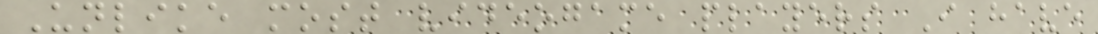Unlike most videogame players I have
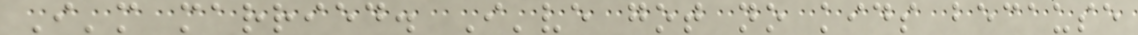I'm married. I've got no kids because
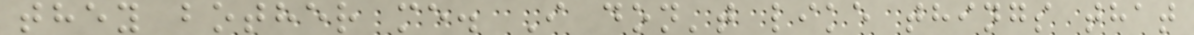they bother me. I don't like things that
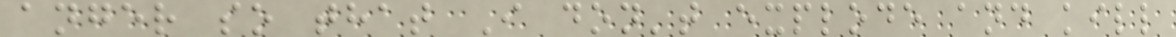anger so that I don't explode and kill
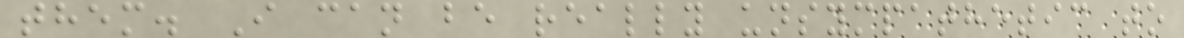them. I can be really unsympathetic to
